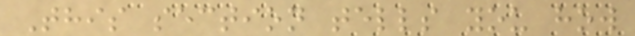This section tells you how
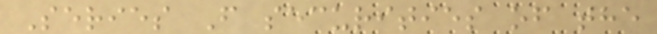Series F securities of the
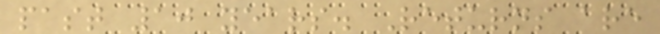past 10 years. Returns are
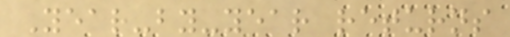Year-by-year returns
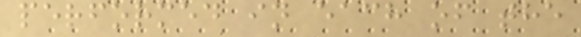performed in each of the
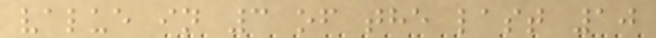value in 3 of the last 10
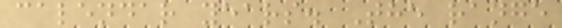calendar years. The range
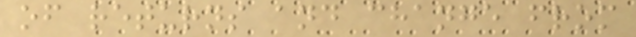of returns and change from
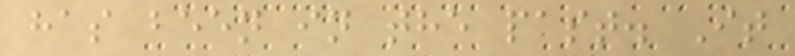has been in the past. It
